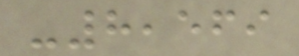-8,569
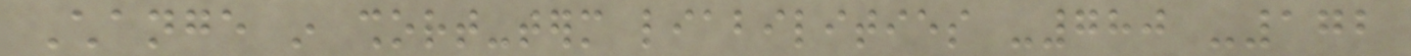Change in short-term liabilities -780 -172
